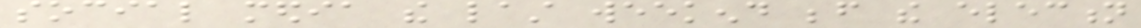social media the last weekend before the election
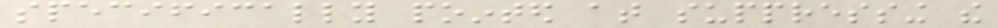specifically pointed at suppressing the
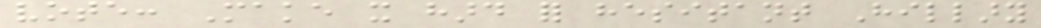vote: Make it hard for hesitant Hillary
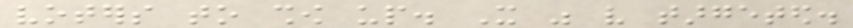voters to show up. It was very targeted.
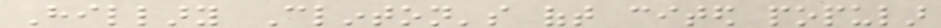Hillary Clinton's oft cited popular
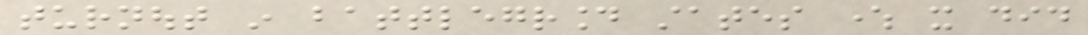turnout in battleground states where it did
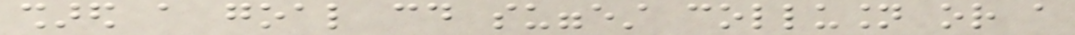shared a goal could suggest collusion or a
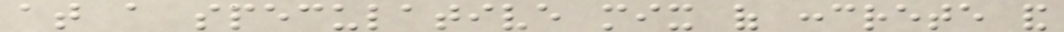at a speculative mix of concrete and
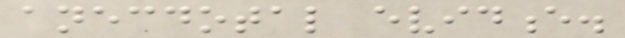anecdotal evidence.
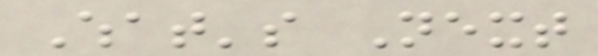What's Next
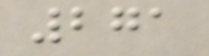271
